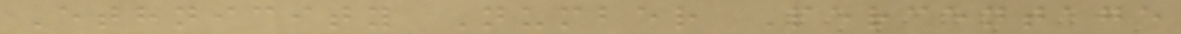Ethnicity Number Percentage
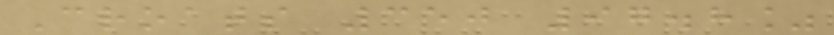Croats 350 97.8%
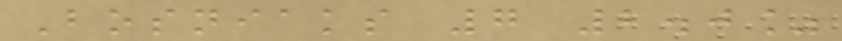Bosniaks 7 2.0%
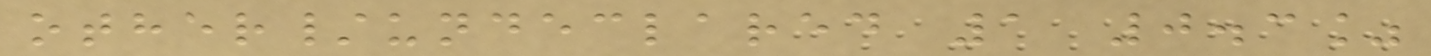other/undeclared 1 0.3%
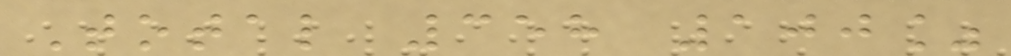Total 358 100%
